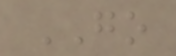GO
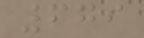679
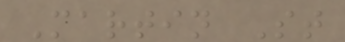Martin St
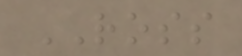ROSS
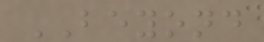BEYOND
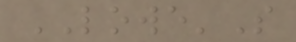LOWE'S
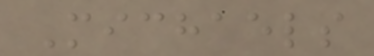Michaels
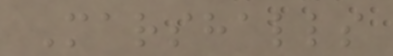Marshalls
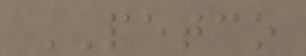PETCO
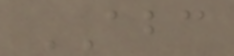ABC
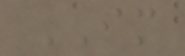IM
